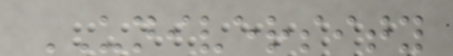UNIVERSITY
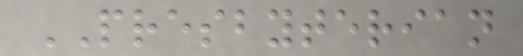PRESBYTERIAN
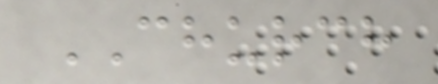CHURCH
